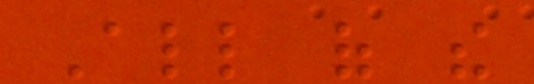All of the
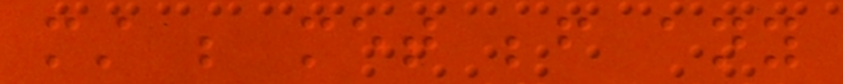must be met before any
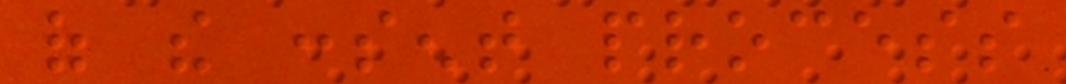of the consent process
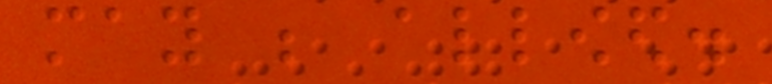may be allowed.
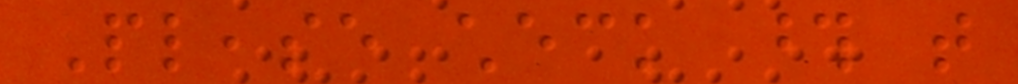Please check those that
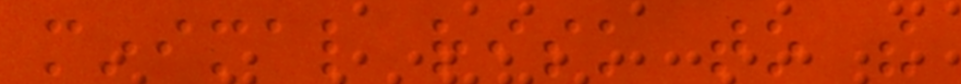minimal risk to the
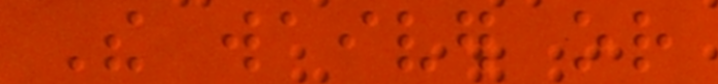The waiver or
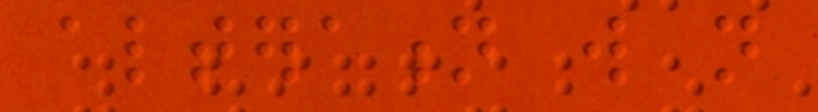alteration will not
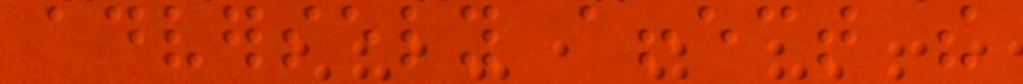adversely affect the
